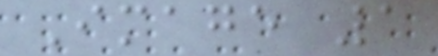Image 1
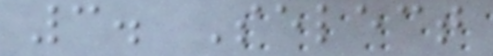3. Select
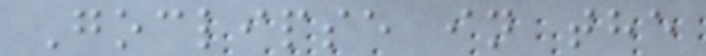Goclipse in the
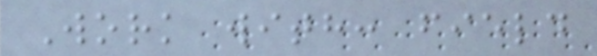Work with: field
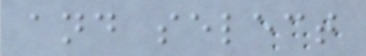and select
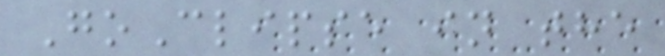GoClipse in the
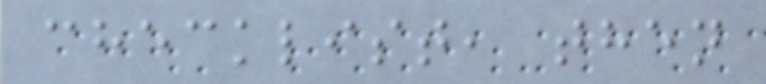checklist, then
